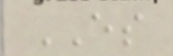ES
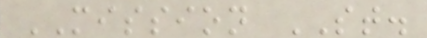MISSION ST.
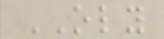OLY
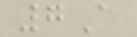7A
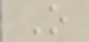O
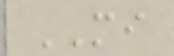MI
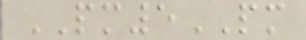PM5PM
